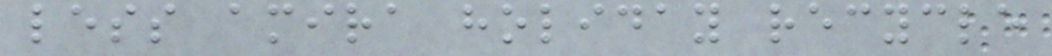less amira holiday recycle
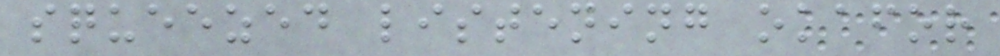squeezed listening okafor
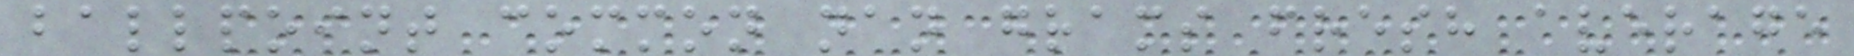ballpoint common nan grams fresh average
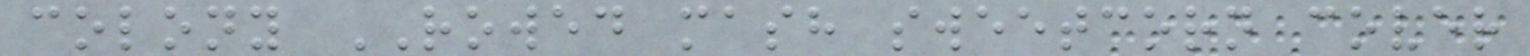colony ROWED mash sweetcorn cover
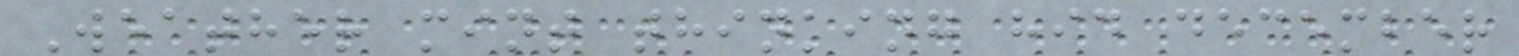Weather mint thinking hid december
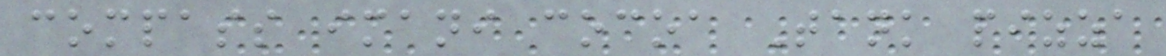compass imani cocoa Tank pizza
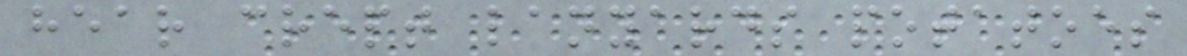hear crept lanyards potatoes
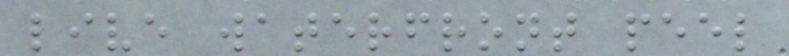live waterfront peel
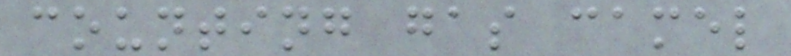counting gas camel
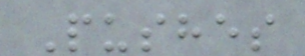Pushes
